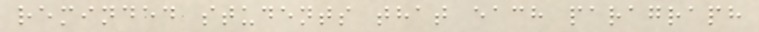reminded students that each paragraph
